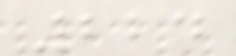224
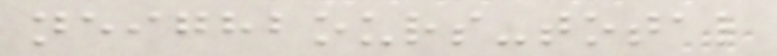neighbours-total
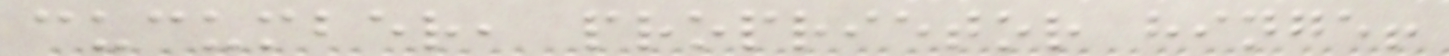cucumber, proprietor hinge!
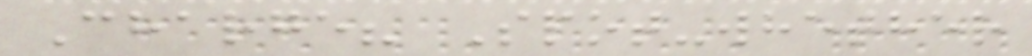Charge? Spot-whether
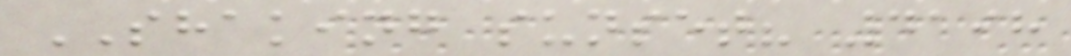SHAKING sunset? 4198
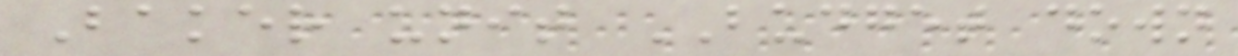Baker unit BUDGET down
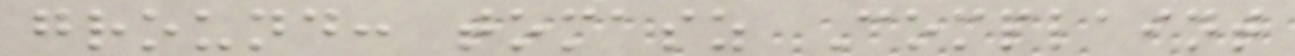ground: tomasz Complaint
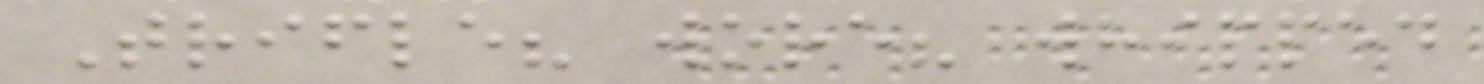Trifle? wore? whipped
